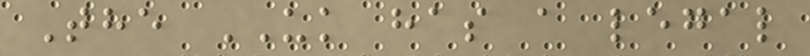The UK has a legal
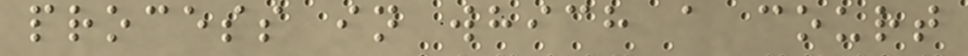process in which a court
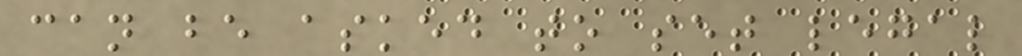can be asked to set legal
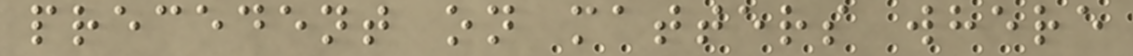precedent on matters where
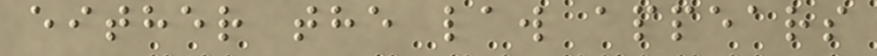either the law appears
